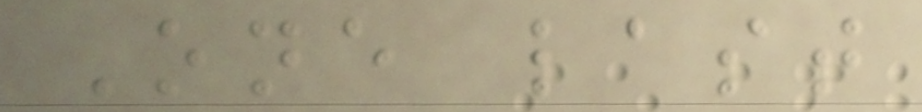One last
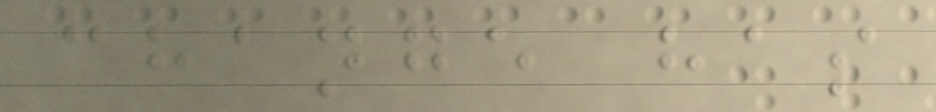change has
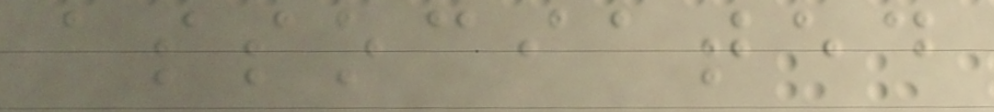associated
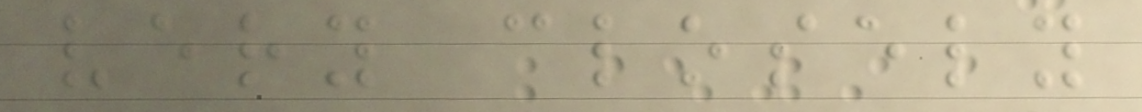very closely
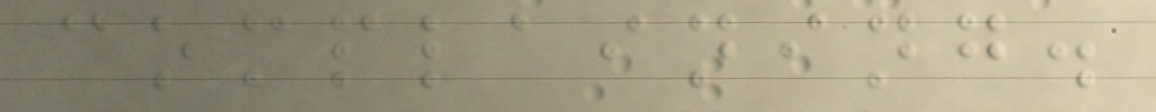complaining.
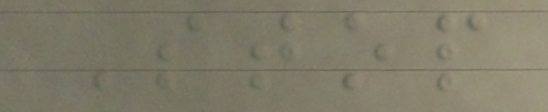Stop
